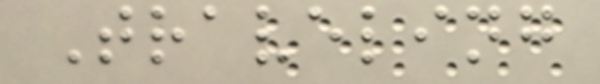Traveling
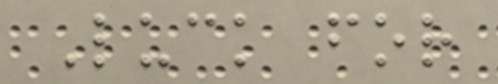Luck for
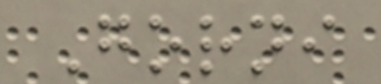Gorni
